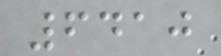6410
